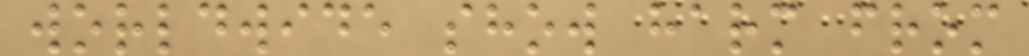worldwide show harm from
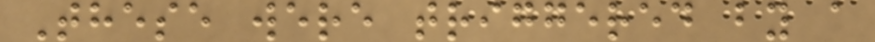These were triggered by a
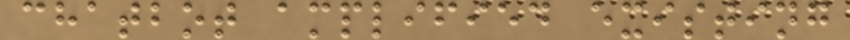chatbot amplified existing
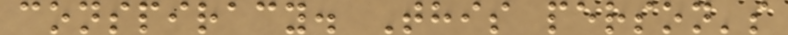conspiracy. This person's
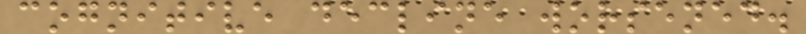cognitive decline worsened.
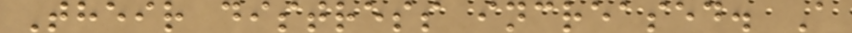Their distress increased. A
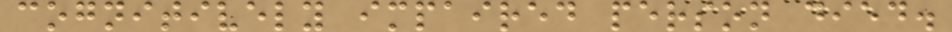cognitively impaired person died.
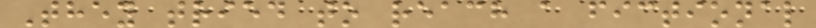They tried to reach a fictional
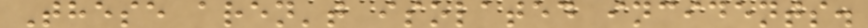These aren't isolated incidents.
